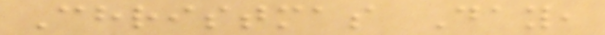Christmas Day,
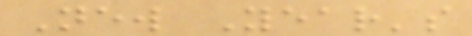New Year's
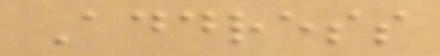Address
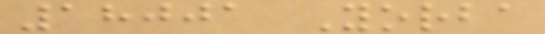18001 Yorba
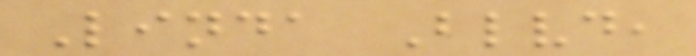Linda Blvd,
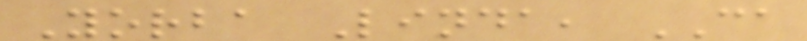Yorba Linda, CA
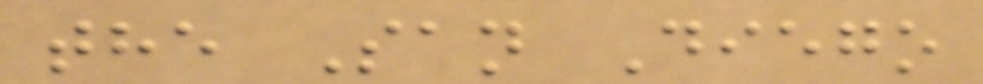the San Diego
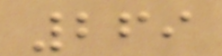269
